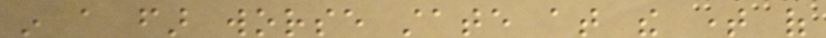in a far worse state at the time of
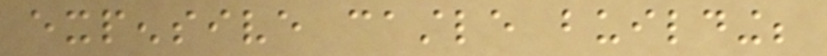expensive castle building;
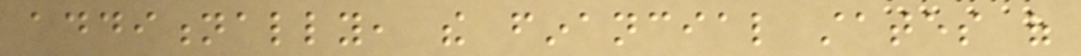additionally, the financial states of
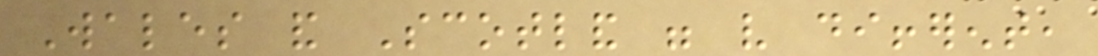Wales and Scotland were very different,
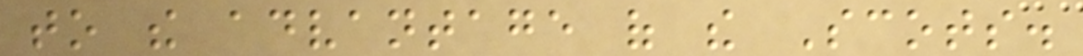to the advantage of the Scots.
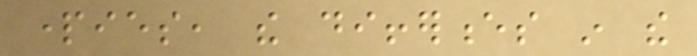parties, the differences in the
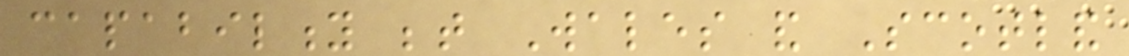capability between Wales and Scotland
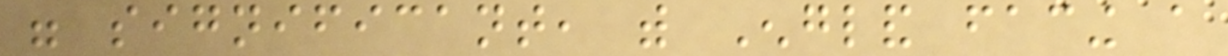were significant, with England facing a
